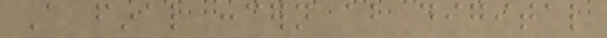A final concern about digital
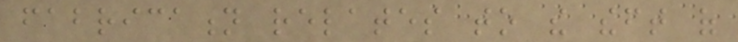fabrication relates to the theft of
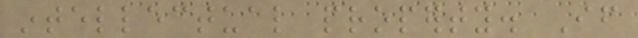intellectual property. If
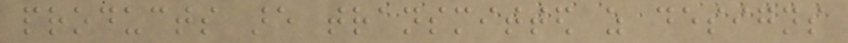products are transmitted as designs
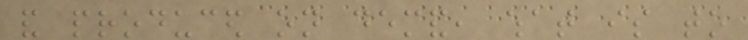and produced on demand, what is to
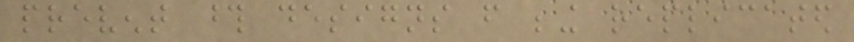prevent those designs from being replicated
